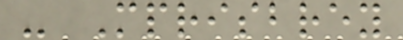- Mprisbrey
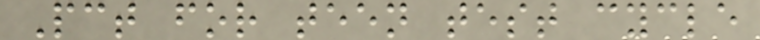Pct for teen test cycle
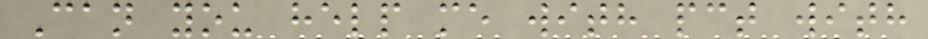Can you help me with pct with
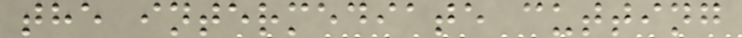the intermediate cutting
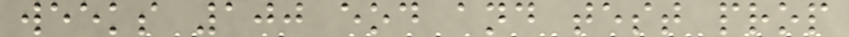weeks 100 eod and test prop
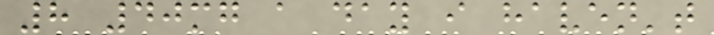8 40mg a day i haven't
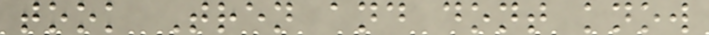took Tren and dont know
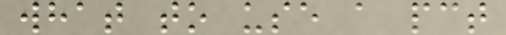what to use a pct
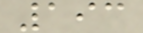193
